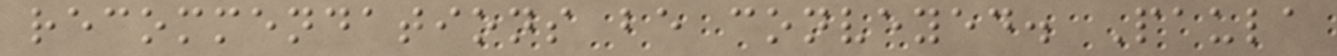recommendations be conveyed. Paula
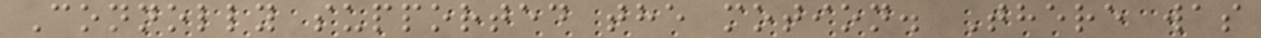Connolly supported the motion. There was
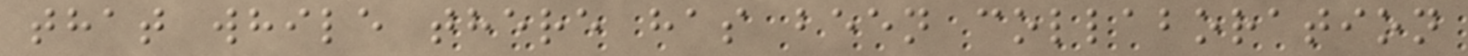that while there has been collaboration
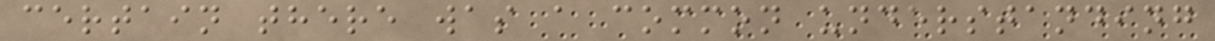certain there was a common understanding
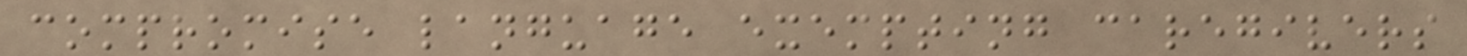compromise language exempting caregivers
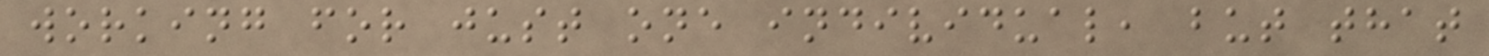working for just one individual, but that
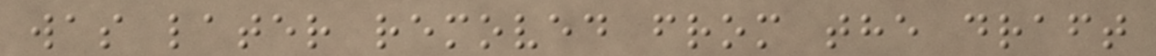was later removed from the draft
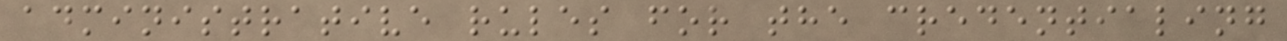administrative rules for the credentialing
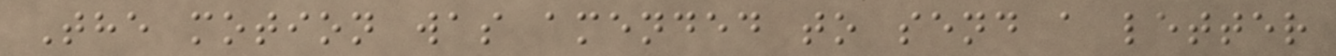The motion was amended to send a letter
